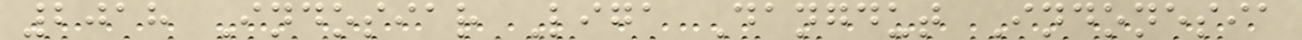2018 Indosiar Liga Dangdut Indonesia
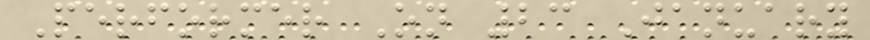Performer On 23 January
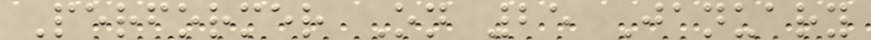Performer On 25 January
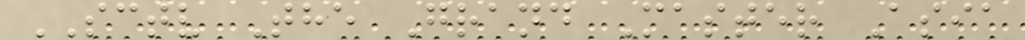SCTV The Grand Master Asia
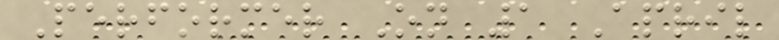Performer On 1 April
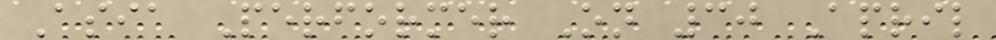Asia Performer On 30 April
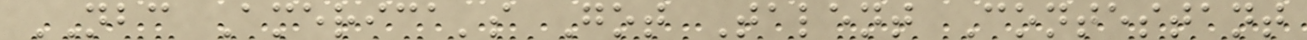NBC America's Got Talent Contestant
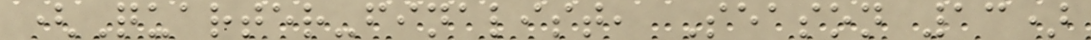(Quarter-finalist, Season 13)
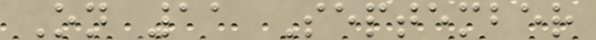On 11 September
